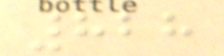828
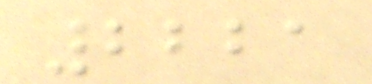2221
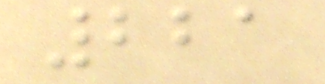221
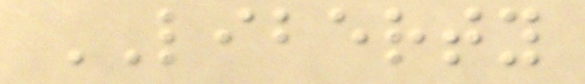LIBERTY
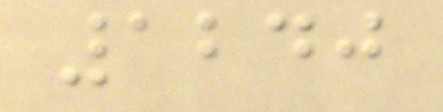1240
